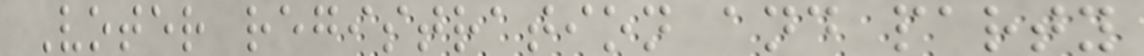Voter registration and party
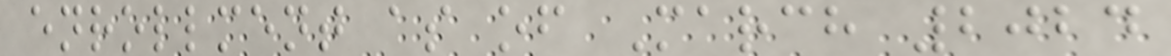enrollment as of March 2024
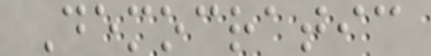Democratic
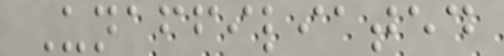Unaffiliated
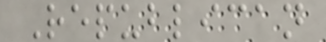Republican
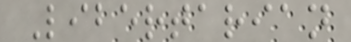Libertarian
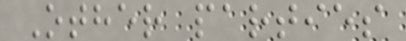Other parties
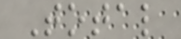Total
